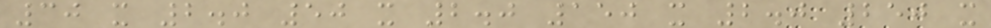30 x 2.0 50 x 2.0 150 x 2.0 250 x
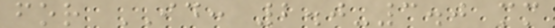for ID: 2.0-3.0 mm
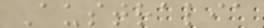Australia
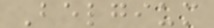Belgium
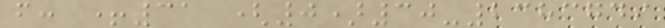f: +31 (0)30-2383749
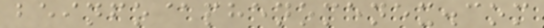beinfo@phenomenex.com
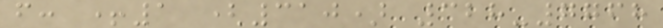f: +1 (310) 328-7768
